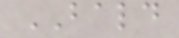BALD
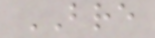BRE
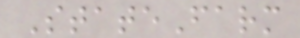StateFarm
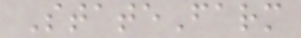StateFarm
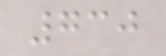730
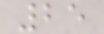25
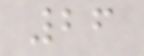26
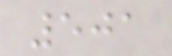501
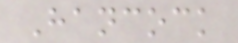Hancock
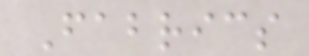Fabrics
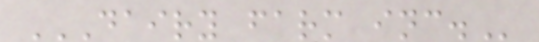DAIRY FARM INC.
